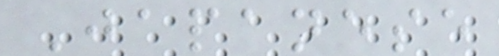Japanese
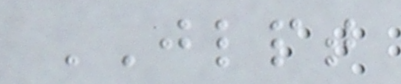JLPT
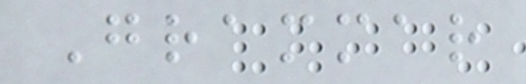Grammar
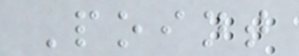Point
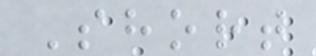Short
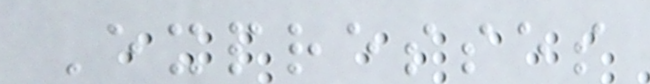Expresses
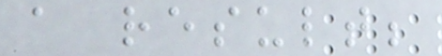a result;
